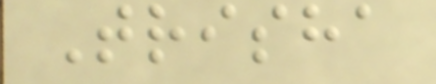Trisha
